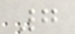7
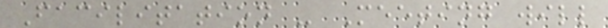Facilitation - Meeting will
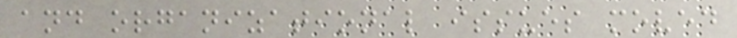and organizational issues moved
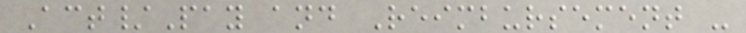Act/Pay and Reimbursement -
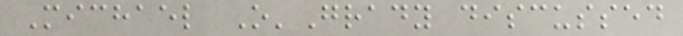Michael O'Grady discussed
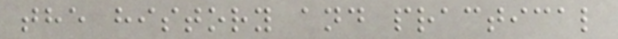the history and practical
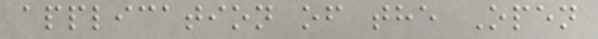application of the Open
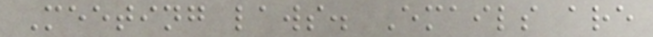Meeting laws. Emails are
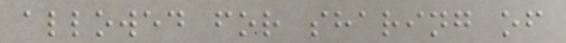allowed for sharing of
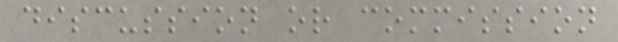discussion or commission
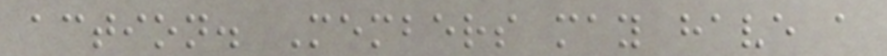action. Members may have a
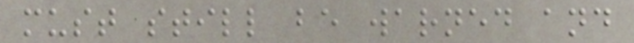must still be warned and
